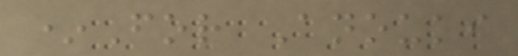*For Anouki
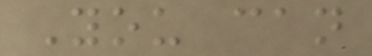You can
